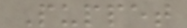Puppet
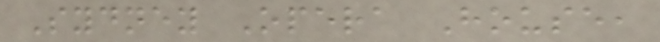Sydney Opera House,
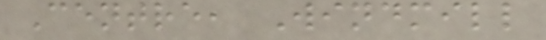Centre, Windmill
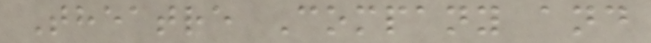Theatre Company and
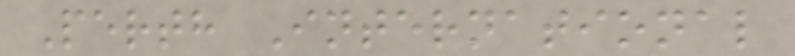Perth International
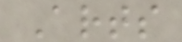Arts
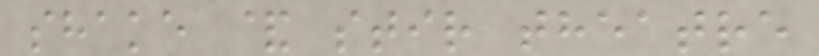shake & stir theatre
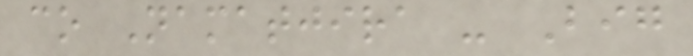co Namatjira - Big
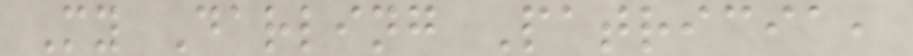My Darling Patricia,
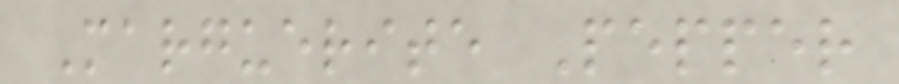Marguerite Pepper
